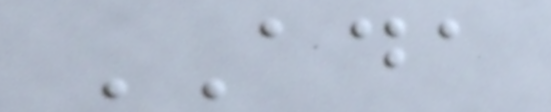ADA
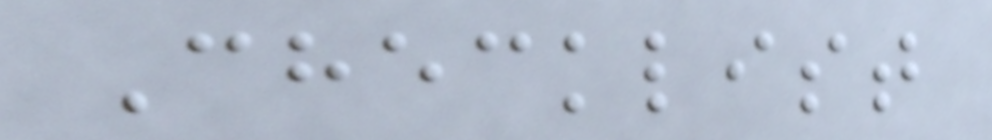Checklist
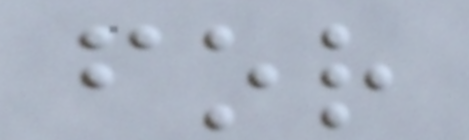for
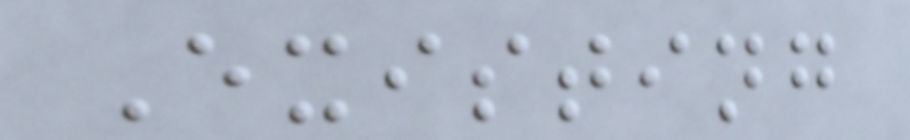Existing
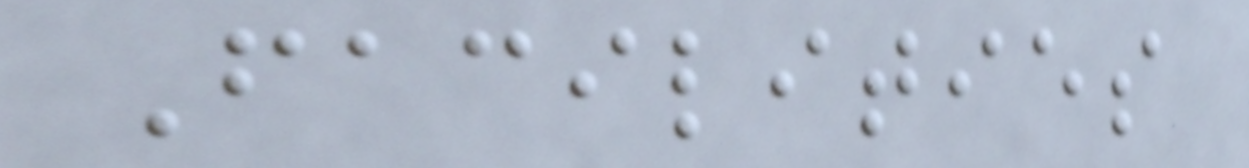Facilities
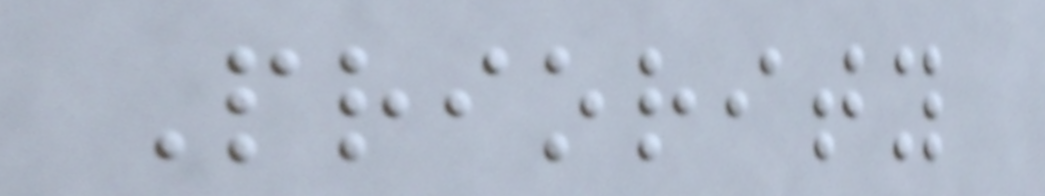Priority
